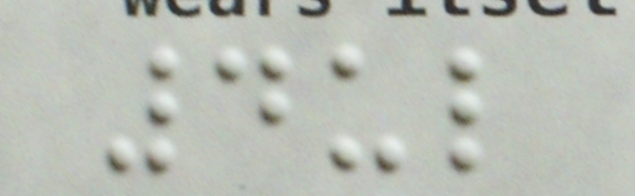4ul
